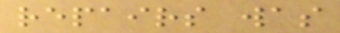repairs was
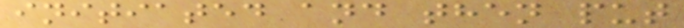initiated and then put
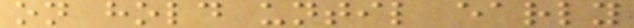on hold until early
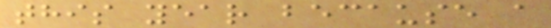this year because a
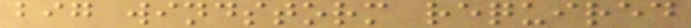big windstorm required
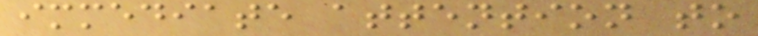immediate attention to
